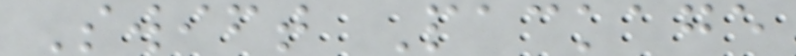Swift Package
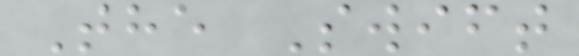The Swift
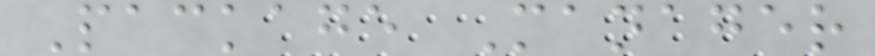Package Manager
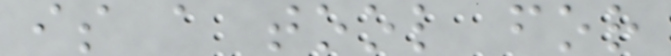is a tool for
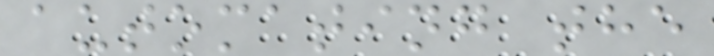automating the
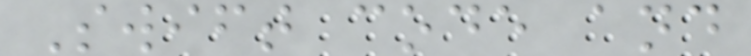Swift code and
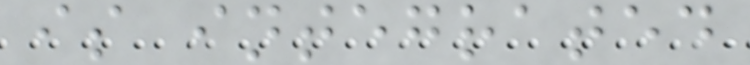is integrated
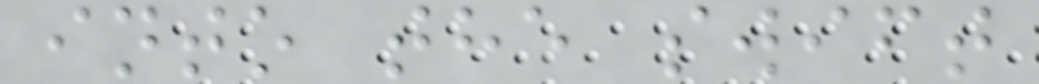into the swift
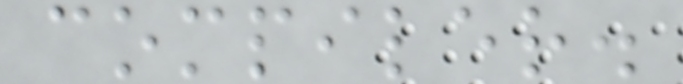compiler.
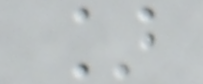]
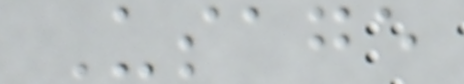Usage
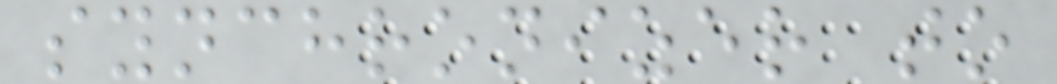synchronizer to
